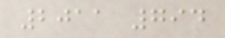2011 794
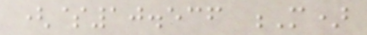($10.536 M)
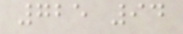725 94
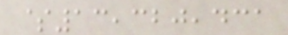$13,320,431
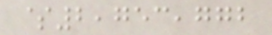$2,753,772
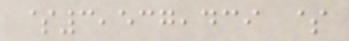$3,537,439 $
